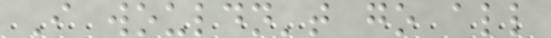I wouldn't go all
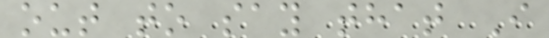out to say that I
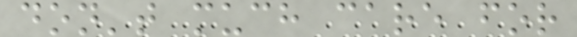don't much care for
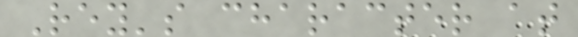Rey's character at
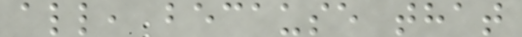all, because that
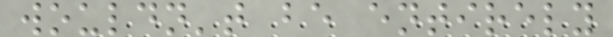wouldn't be entirely
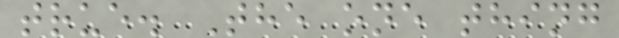true. The one thing
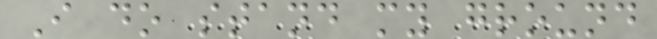I do stand my ground
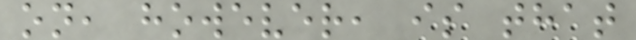on, however, is that
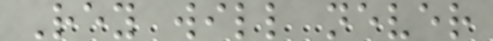Rey will never
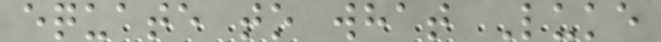equate to what Luke
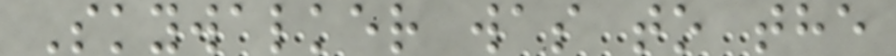Skywalker was to the
